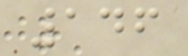146
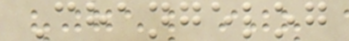Changelog
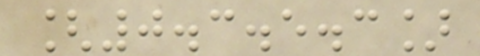[0.3.5.3]
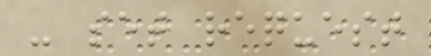- set request
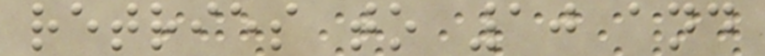retries to 10 and
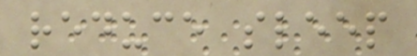reduce sleep
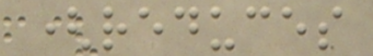(reduces
